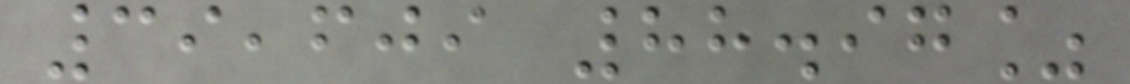39,609 88.97%
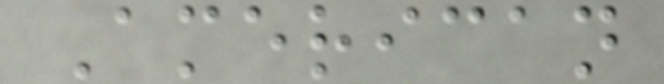American
